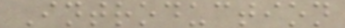Introduction
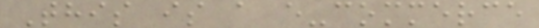This is a e-commerce
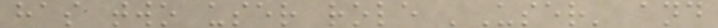has two user role 'User' and
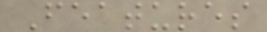Features
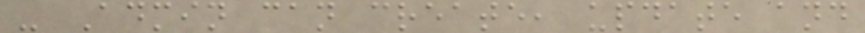- Admin can create, update and
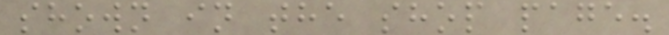shown in the shop page.
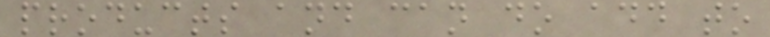products and can do add to
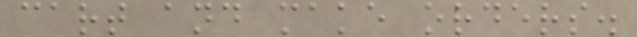cart and make orders.
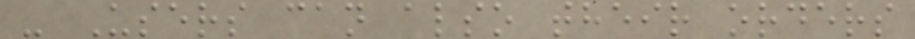- Users can also their orders
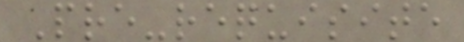Pre-requisite
